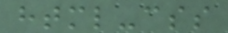html-css
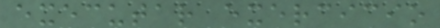executar exercicio
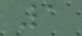1
